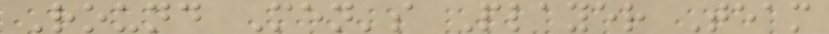Round Men's Player Team
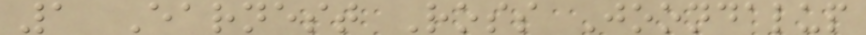1 Earnest Ross Joondalup
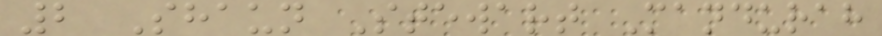2 Shaun Stewart Mandurah
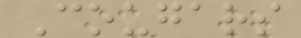Cougars
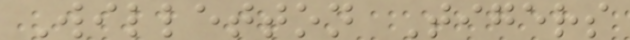Willetton Tigers
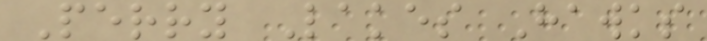Perry Lakes Hawks
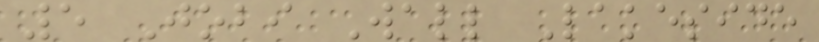5 Jobi Wall Lakeside
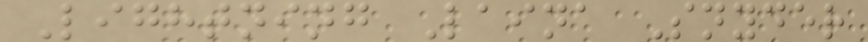Lightning Laina Snyder
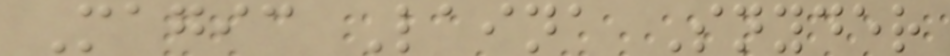Magic Laina Snyder
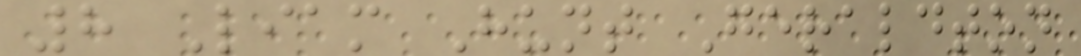8 Liam Hunt Geraldton
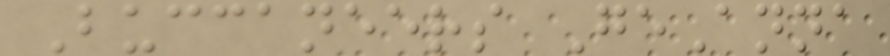Buccaneers GeAnna
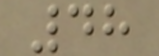48
